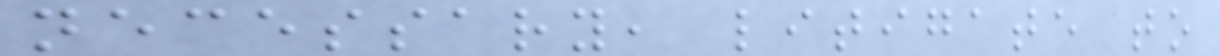necessary, litigate to
